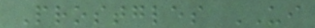Prostgles UI
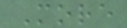More
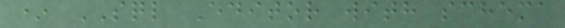* SQL Editor with schema
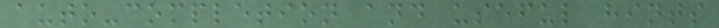auto-completion and useful hints
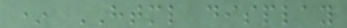* HTML display
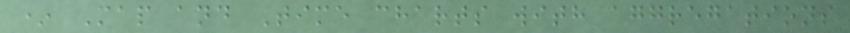* Map and Time charts with aggregations
